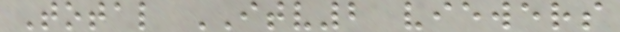Total ITV2 viewers
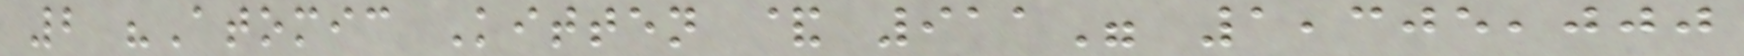2 "Atomic Kitten & 911" 1,305,000
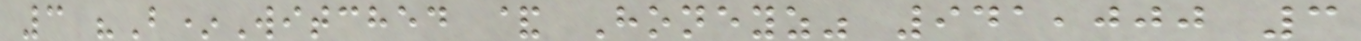3 "B*Witched & Honeyz" 941,000 3
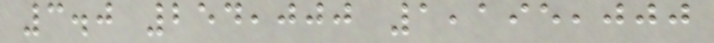3.0 254,000 1,195,000
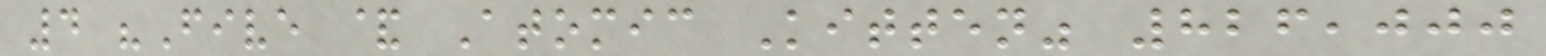4 "Five & Atomic Kitten" 826,000
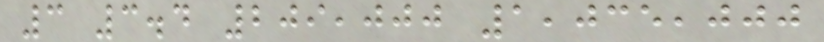3 3.4 209,000 1,035,000
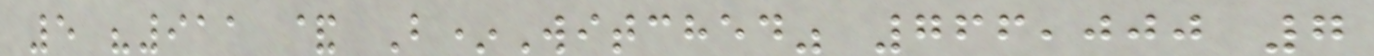5 "911 & B*Witched" 766,000 7
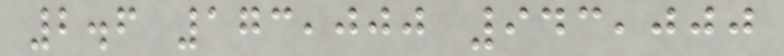2.6 173,000 943,000
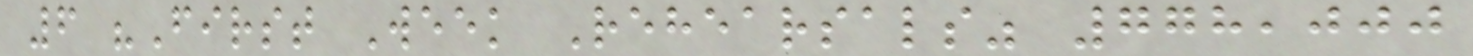6 "First Week Rehearsals" 778,000
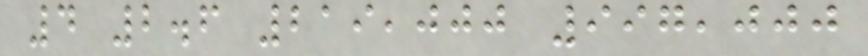4 2.6 219,000 997,000
